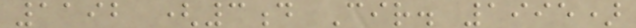1192 (3d Cir. 1995)
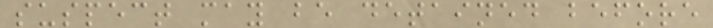suspect may be detained before
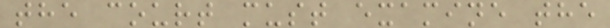the court must examine the
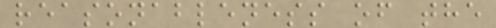reasonableness of the
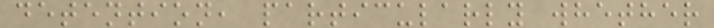detention, particularly whether
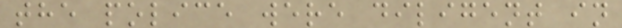the police were diligent in
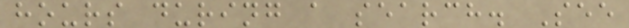hours during a search. See
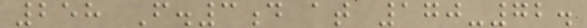258 F.3d at 170-72.
